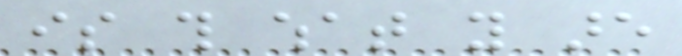is this what you are
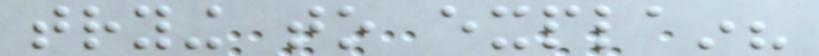trying to explain?
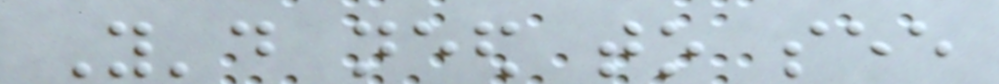You'd need to see
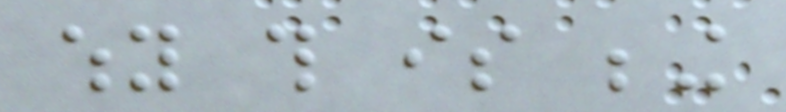why this is being
